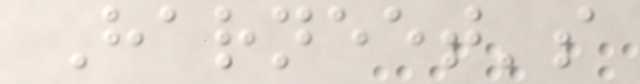Harneet's
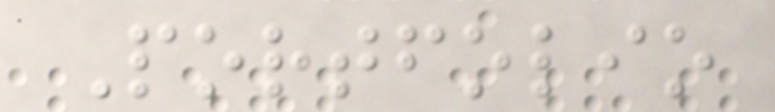Portfolio
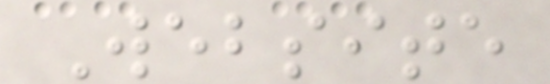Website
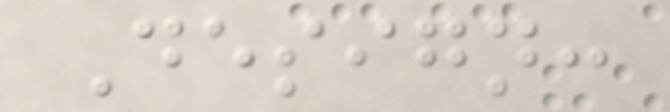Design:
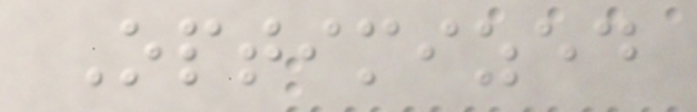Optimized
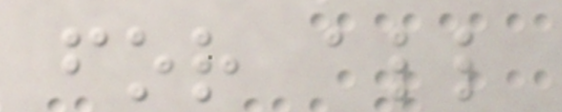for all
